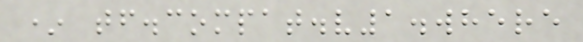* tf.compat.v1.where
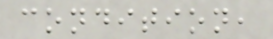condition,
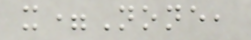x=None,
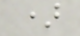)
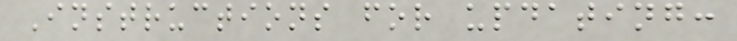Instructions for updating:
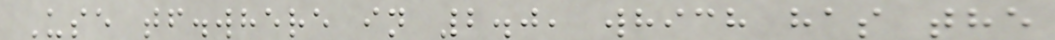Use tf.where in 2.0, which has the
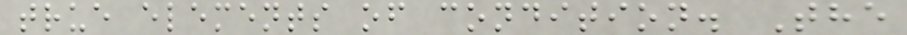true elements of condition. The
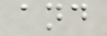and
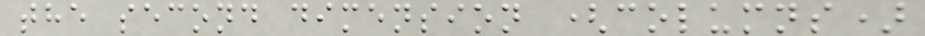the second dimension (columns)
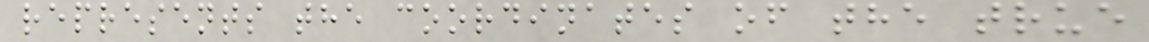represents the coordinates of the true
